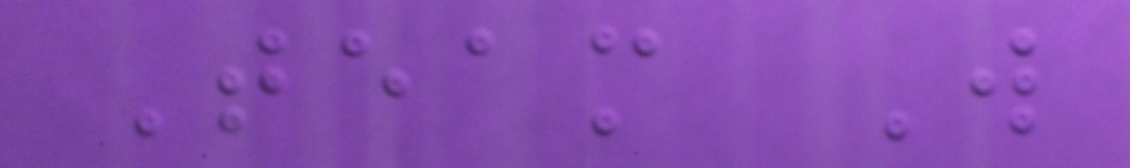Team W
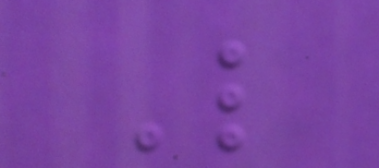L
